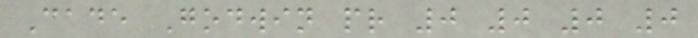Cade Godwin pr 0 0 0 0
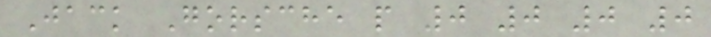Jack Gorsche p 0 0 0 0
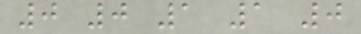0 0 1 1 0
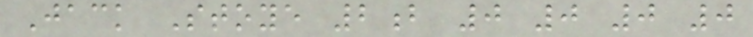Jack Stoye 2b 0 0 0 0
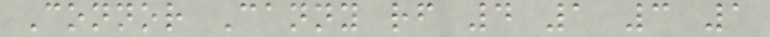Connor Canny rf 4 1 3 1
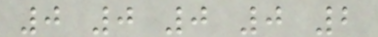0 0 0 0 2
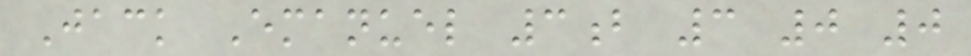Jack Emanuel 3b 3 0 0
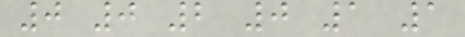0 0 2 0 1 1
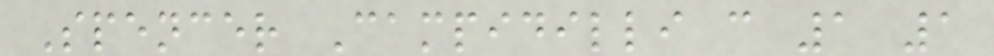Spencer Campidilli c 1 1
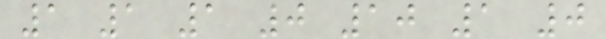1 1 1 0 10 1 0
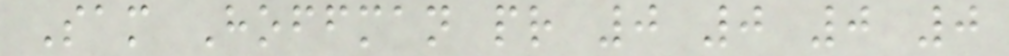Sam Hoffman pr 0 0 0 0
